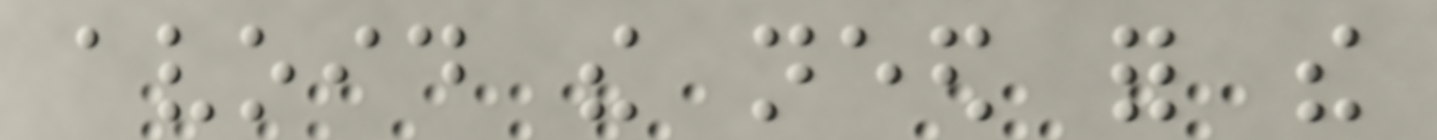avoid the need for the
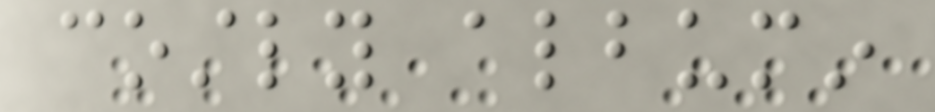costly albumin
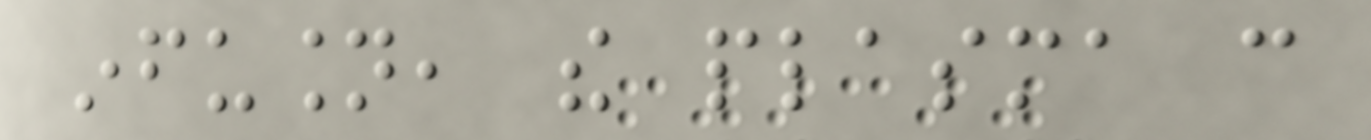infusion, the plasma can
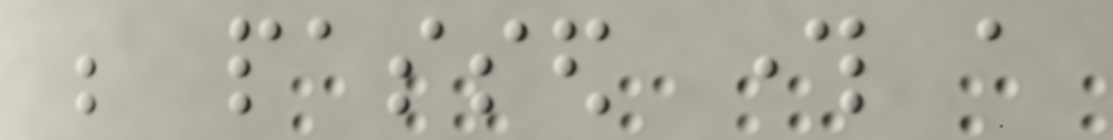be passed through a
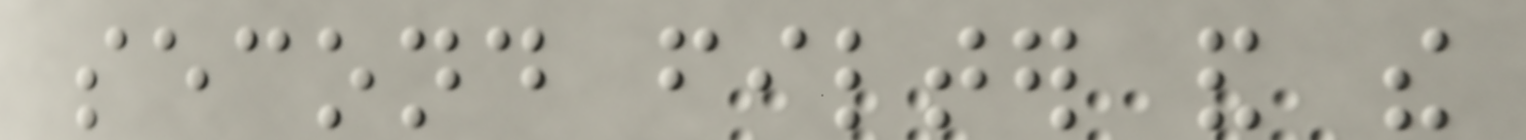second filter and the
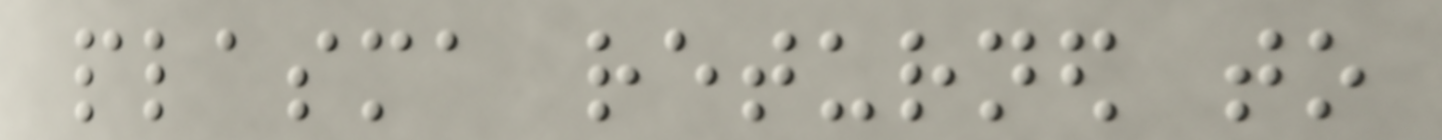plasma returned to
